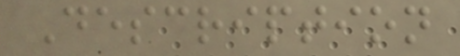Description
